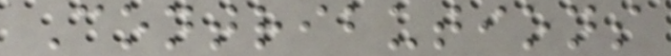Contributions
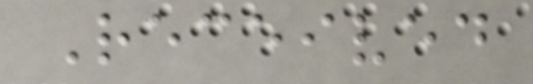Received
